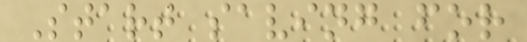Start saving for
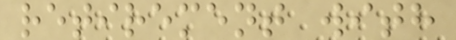retirement with
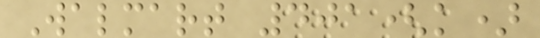Walmart 401(k)
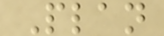Plan
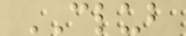CLUB
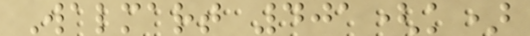Walmart 401(k)
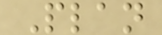Plan
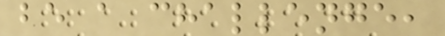be a challenge,
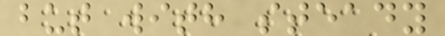but with steady
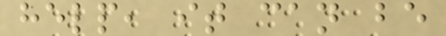help, it can be
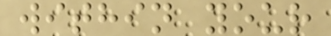within your
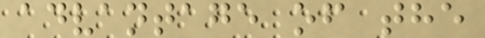advantage of the
